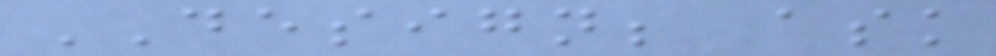DESIGN; ask
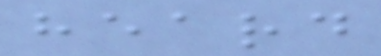heard
